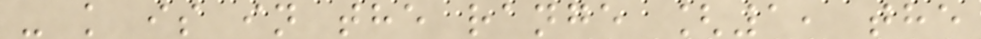- k is in the range [1, the
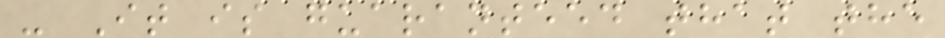- It is guaranteed that the
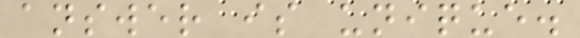answer is unique.
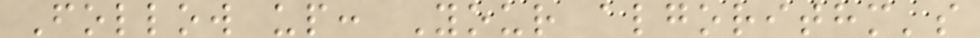Follow up: Your algorithm's
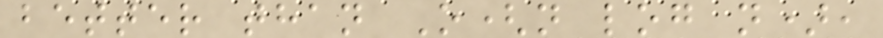better than O(n log n),
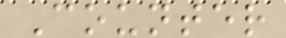Counter
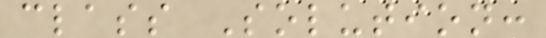class Solution:
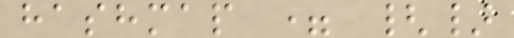hashmap = {}
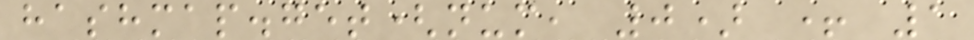hashmap.get(num, 0) + 1
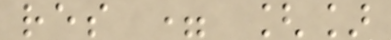res = []
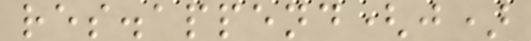res.append(j)
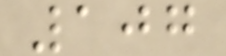107
